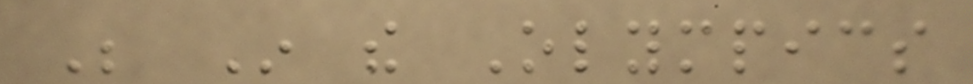Be In the Olympics
